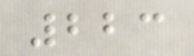223
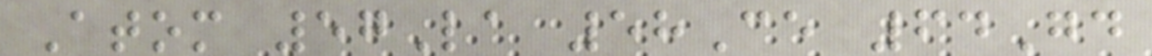Atom 57La 58Ce 64Gd
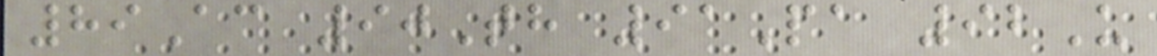89Ac 90Th 91Pa 92U
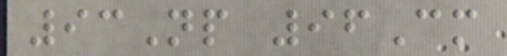93Np 96Cm
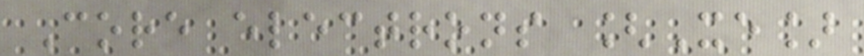Core electrons [Xe]
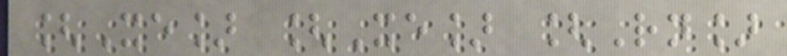[Xe] [Xe] [Rn]
